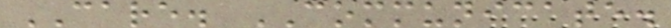CARE. COMMUNICATE.
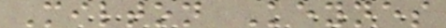Milton Keynes
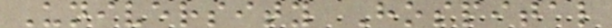University Hospital
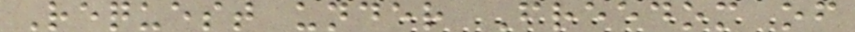Request under Freedom of
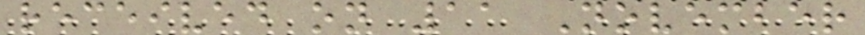received on 11 November
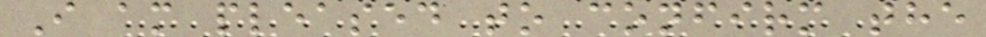I am pleased to confirm the
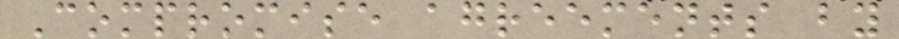Compromise agreements by
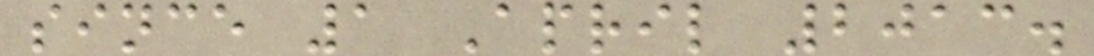since 1 April 2013.
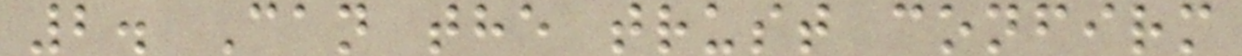2. Can the trust confirm
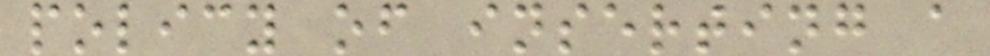policy of inserting a
